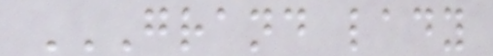GRAND LADY
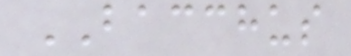BACCHUS
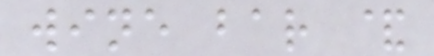wine bar &
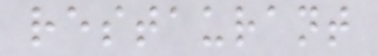restaurant
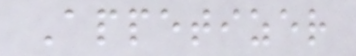Appetizer
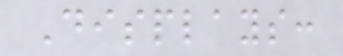Displays:
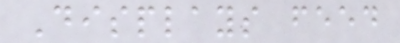Displays feed
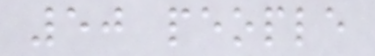50 people
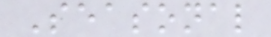Seasonal
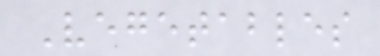Vegetables
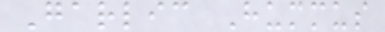Garlic Hummus
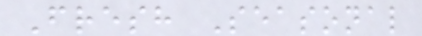Fresh Seasonal
